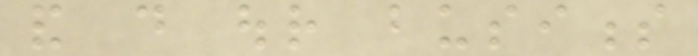and do our business
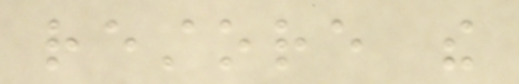restore the
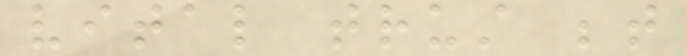vital trust between
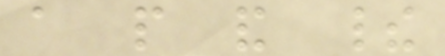a people and their
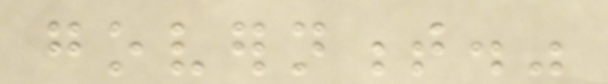government."
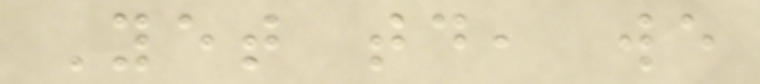Yet today, we
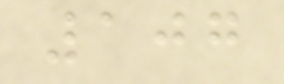107
